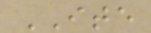ITE
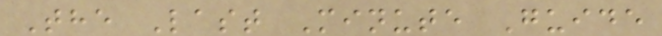The Last Minute Guide
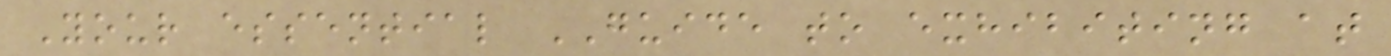Your essential GUIDE to exhibiting at
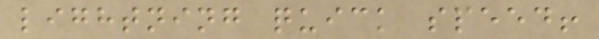lightning quick speed!
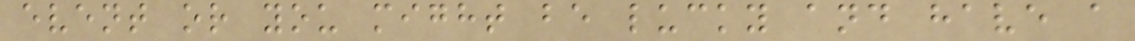event or you might be lucky and have a
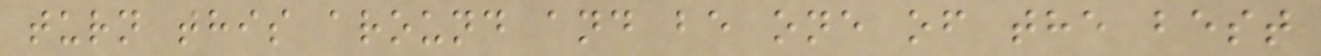turn this around and be one of the best
